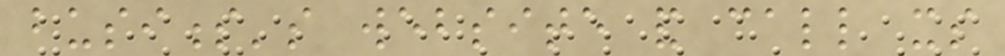business's website and call its
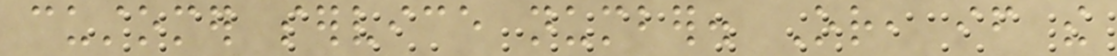customer service number. Or, if the
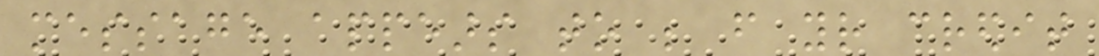message appears to be from your credit
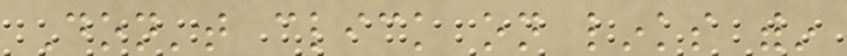Don't click on links within
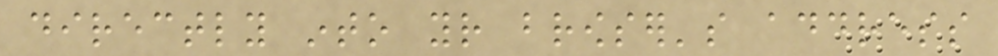directly into your browser's address
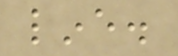line.
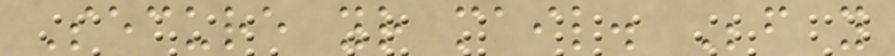Secure your mail. Before you
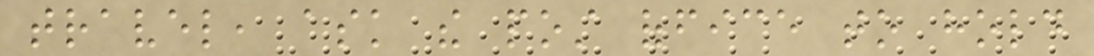travel, ask the post office to hold
